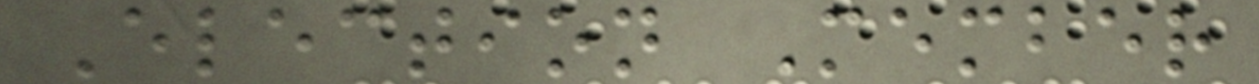Election Member
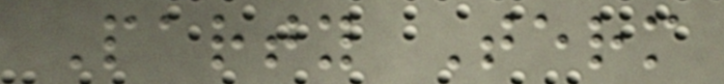Party Term
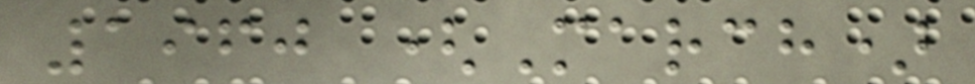1960 (March)
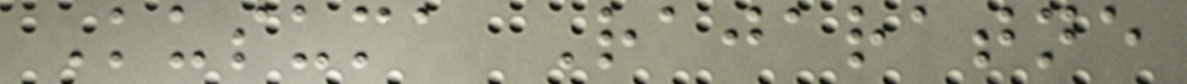Kusuma Rajaratne
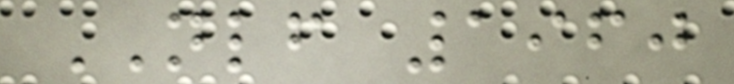NLF 1960
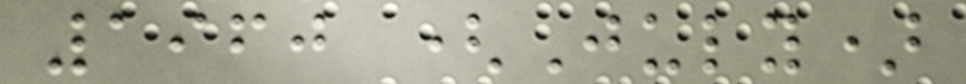1960 (July)
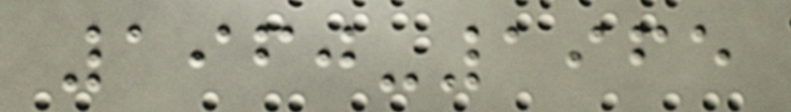1960-1965
